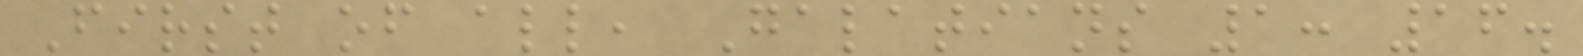First of all, Galatians 1: 16.
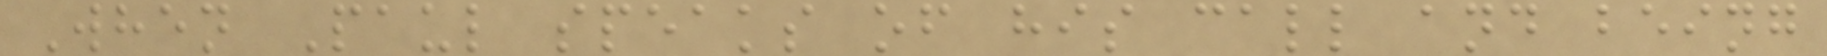When Paul speaks of his call and being
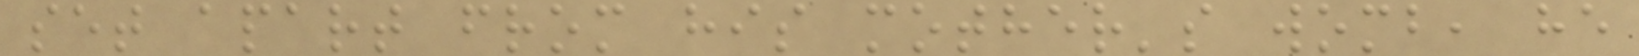set apart from his mother's womb, he
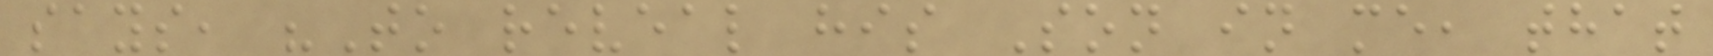says, "To reveal his Son in me, that
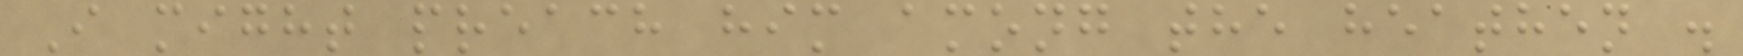I might preach him among the heathen .
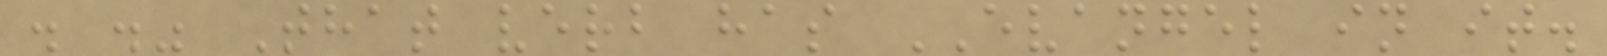. ." That verb has EVANGEL in it.
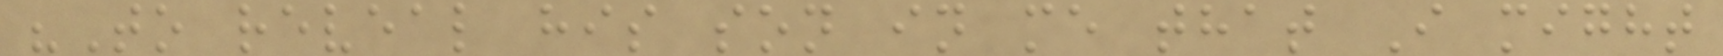"To reveal his son in me that I might
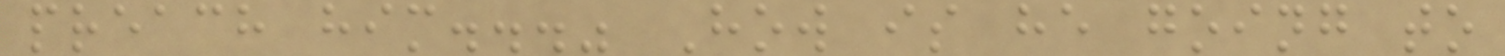preach him..." How is he going to
